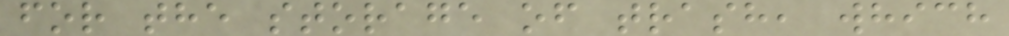for the storage of trash, which
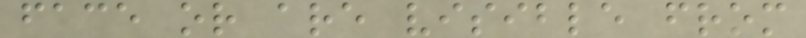face or are visible from
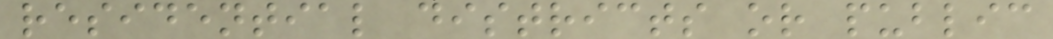residential districts or public
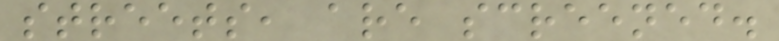streets, are screened.
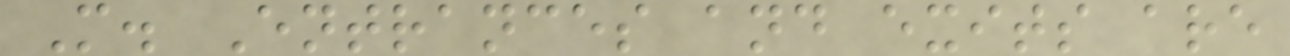M. Entrances and exits are
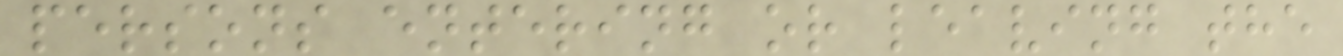persons entering or leaving the
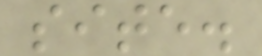site.
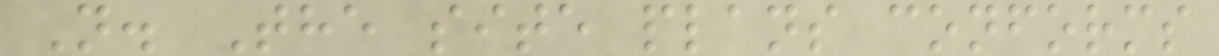N. The site plans conforms
